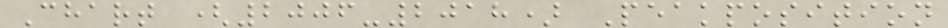Chart (2006-2018) Peakposition
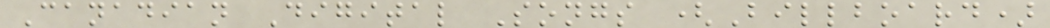Canadian Digital Songs (Billboard)
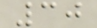30
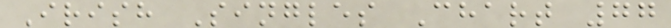Irish Singles Chart 77
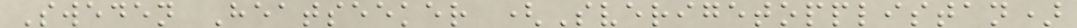Sweden Heatseeker (Sverigetopplistan)
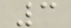3
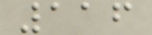116
